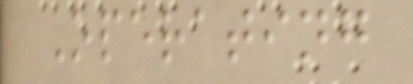Operating
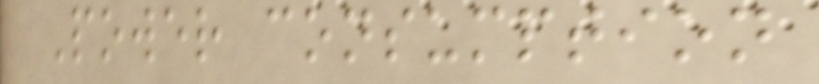Power consumption
